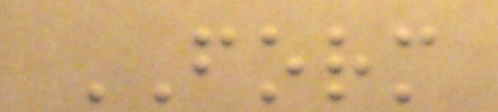FORM
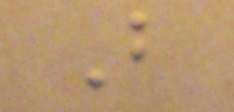B
